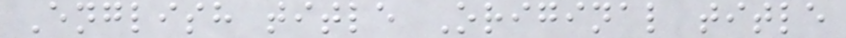English title Original title
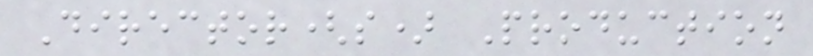Director(s) Production
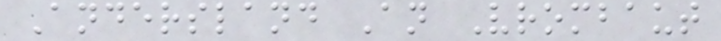Andersland An Vrombaut
